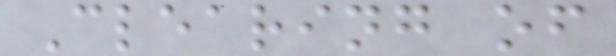Clearing of
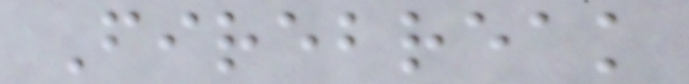Firebreak
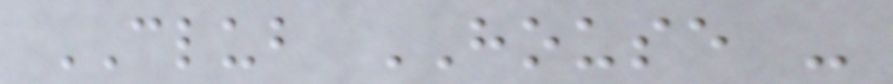CLUB HOUSE -
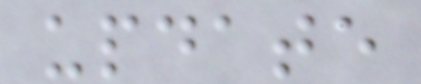update
